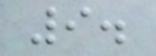9.
